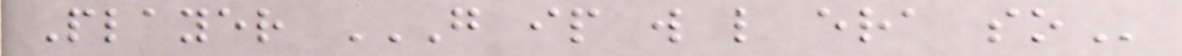Player G IP W L ERA SO
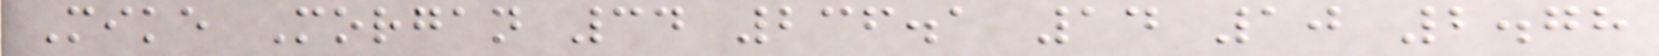Mike Morgan 34 236.1 14 10 2.78
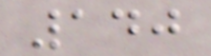140
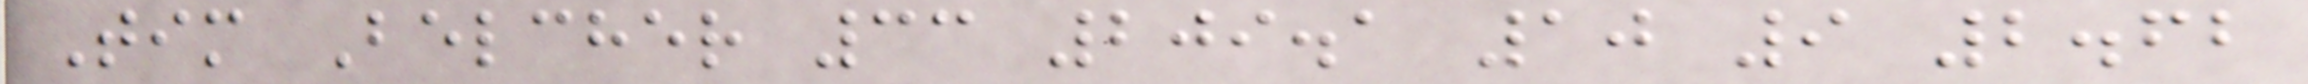Tim Belcher 33 209.1 10 9 2.62
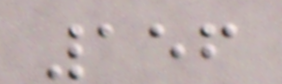156
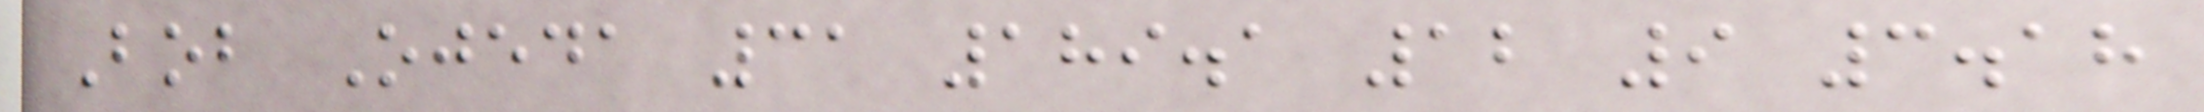Bob Ojeda 31 189.1 12 9 3.18
